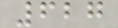627
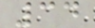34
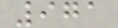971
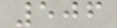506
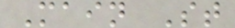Main St
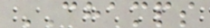CHAMPS
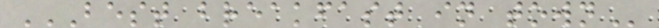BEST BREAKFAST IN TOWN
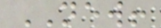NEW!
